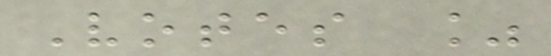Votes %
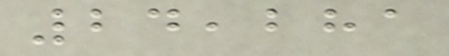24,281
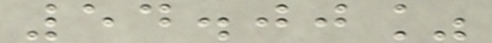54.00%
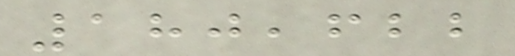180,622
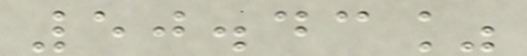50.43%
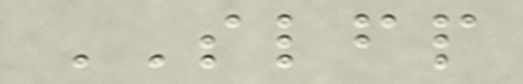SLFP
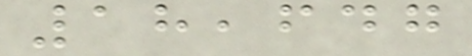18,647
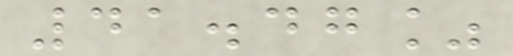41.47%
